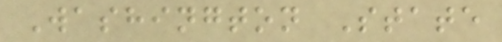Washington State
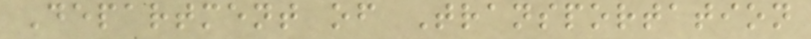Department of Transportation
